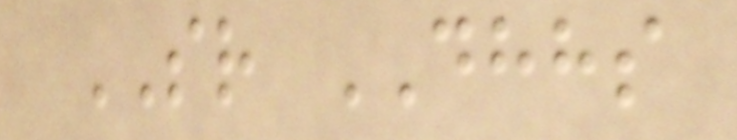SR DHHS
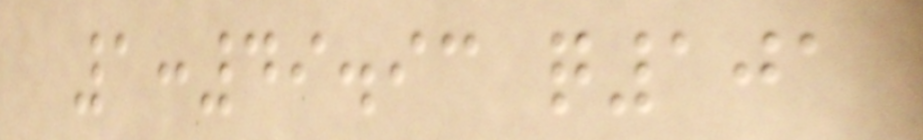1:49.93 q101
